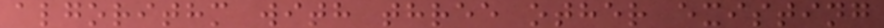algorithm with three other existing
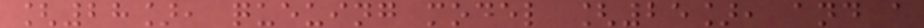[28], queuing model [25], and a
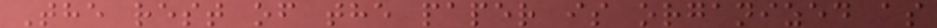The rest of the paper is organized as
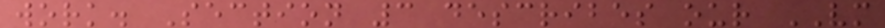work. Section 3 describes our VM
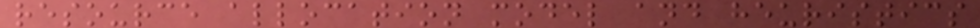resource allocation model and heuristics
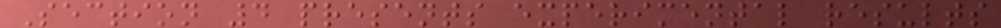Section 4 presents experimental results
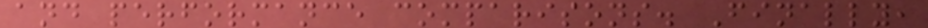and performance comparisons. Finally,
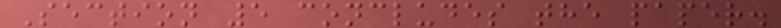Section 5 concludes the paper.
